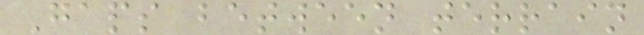Gaps between terrain
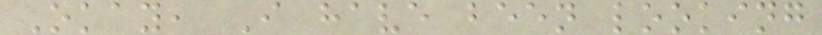Okay, I have been looking
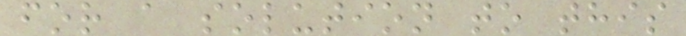for a solution to this
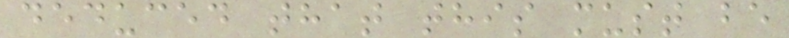deduced that this must be
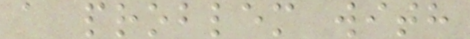a problem with
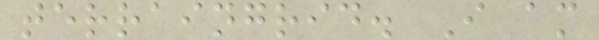terraingrid. I am
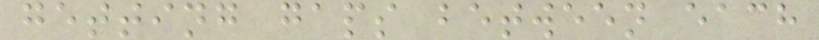getting gaps between each
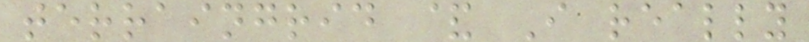terraingrid & I really
